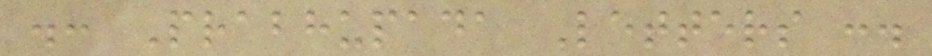.: Prabhupada Letters :.
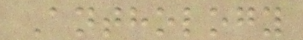Anthology
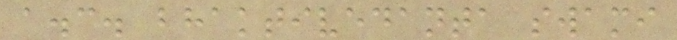a.c. bhaktivedanta swami
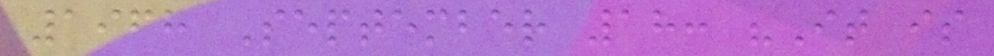1968 September 18: "It is
